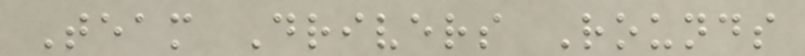Team Drivers Rounds
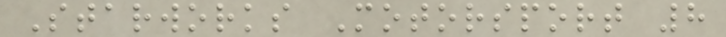Starworks Motorsport 8
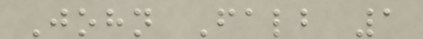John Falb 1
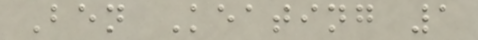Ben Keating 1
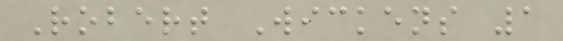Robert Wickens 1
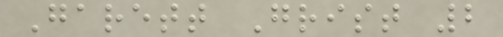Garett Grist 2
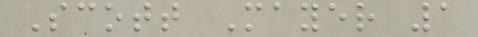Scott Mayer 1
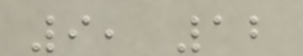9, 12
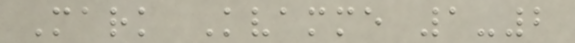Mark Kvamme 1-2
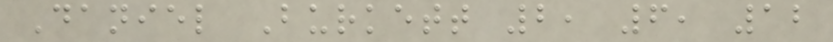Daniel Burkett 2, 6, 12
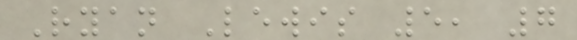Ryan Lewis 5, 7
